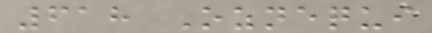618 Oznequi
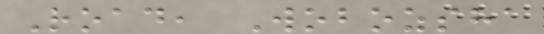Road, Wobozsha
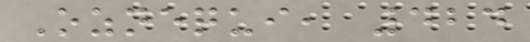Oznequi, 424
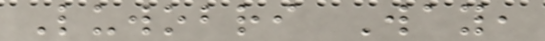Luwobri Way,
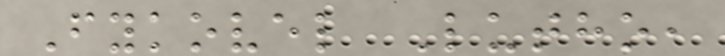Fykovel Lutho,
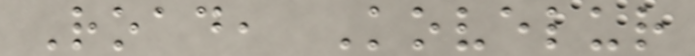Road, Kovelur
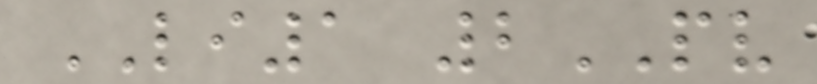LI1 2PV
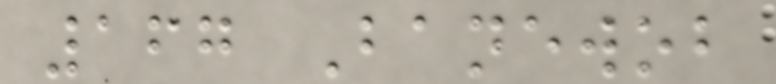167 Banewob
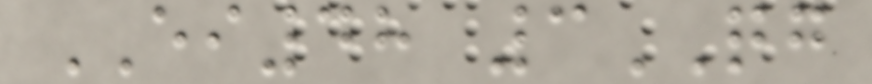EI48 3QG
